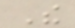The
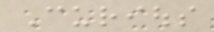Curious
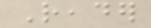Reader
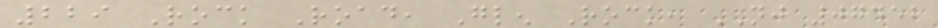229 Rock Road, Glen Rock, NJ 07452
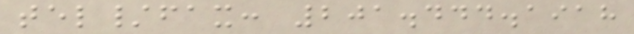tel/fax: 201.444.1918
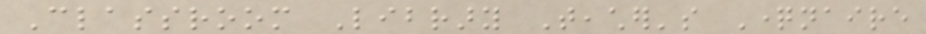Classroom Library Teacher's Questionnaire
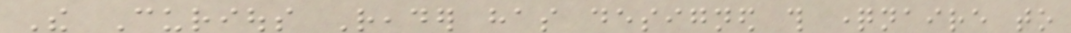The Curious Reader has designed this questionnaire to
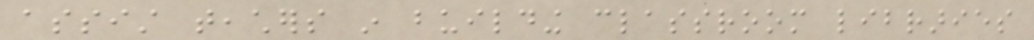assist teachers in building classroom libraries
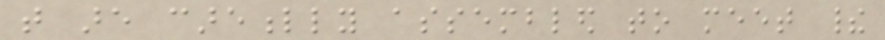that are carefully assembled to meet their
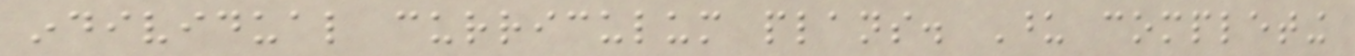individual curriculum plans. Upon completing
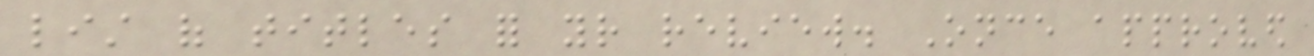list of titles for your review. Once approved
